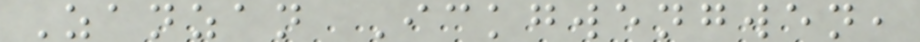Zanzan Ickgwengwen,
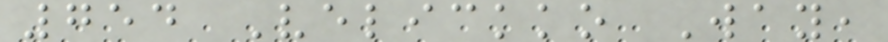754 Velickko Way,
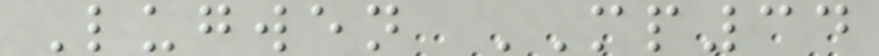Lugwen MP34
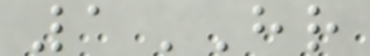1HR
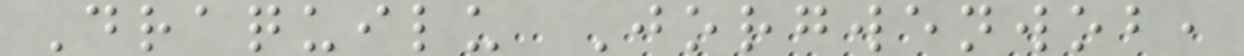Draquilu Jorgwenwob,
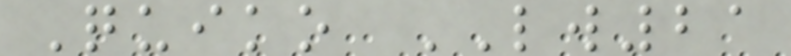Quiko LW21
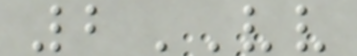2VV
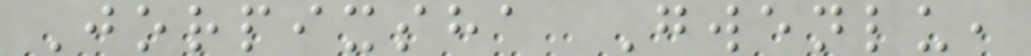Jorpixsha Gwenlu,
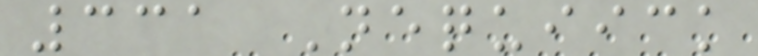331 Nequiick
